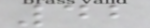42
